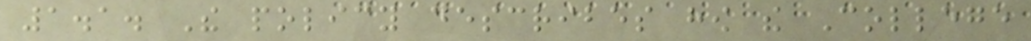1.1. The policy describes how the College
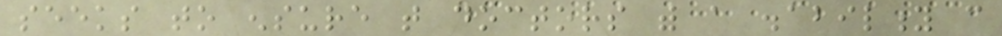seeks to ensure that doctors with a disability can
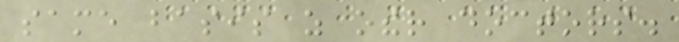same basis as other doctors.
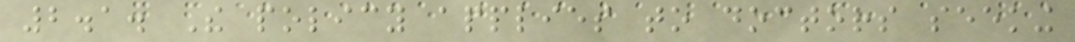2.1. The policy applies to doctors seeking
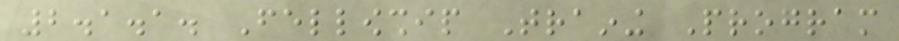2.1.1. Fellowship Training Program
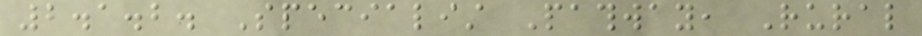2.1.2. Specialist Pathway, Rural
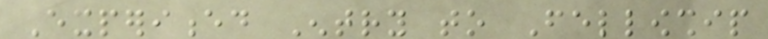Experienced Entry to Fellowship
